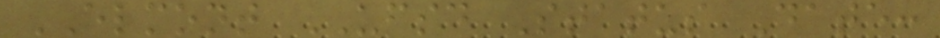ELMONT UFSD Status Date:
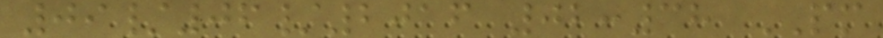09/06/2016 02:38 PM
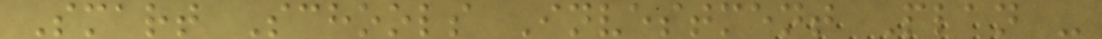Smart Schools Investment Plan -
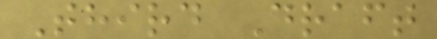Third Draft
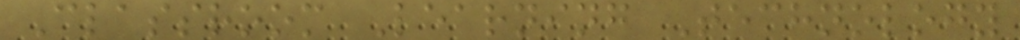Classroom Learning Technology
